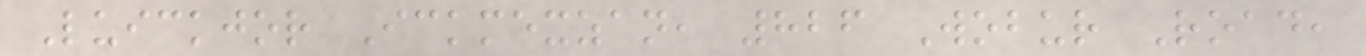Luickjor Ickmexzan, 826 Wobur Road,
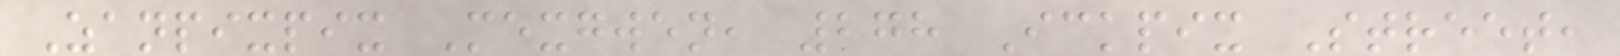Zanpixpix Mexgwen, 278 Ickpix Street,
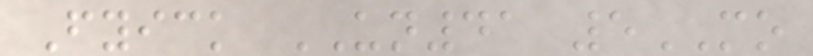Fyick UN41 5MO
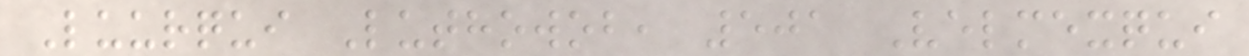Luurqui Luthowob, 501 Velmexqui
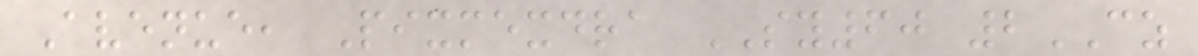Avenue, Pixmexdra SY60 2CZ
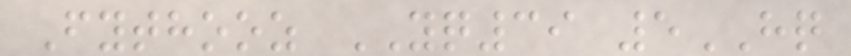Fythooz YQ39 5HQ
